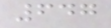647
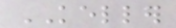KELLER
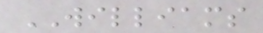WILLIAMS
